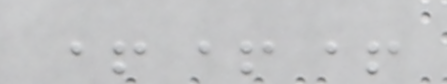+++
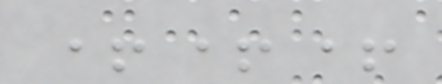+++
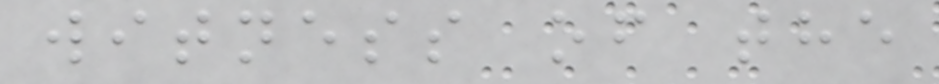witness of the
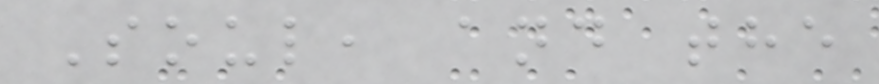Soul, and the
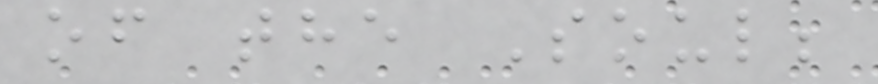of the Soul;
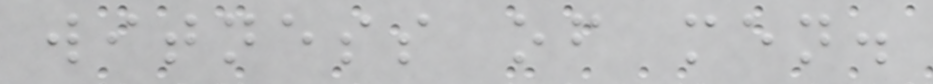witness of men.
